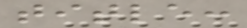title:
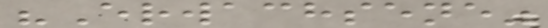"Erwachsene"
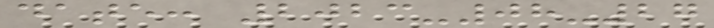date: 2023-08-27
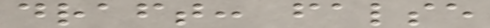draft: false
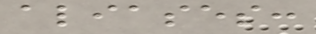aliases:
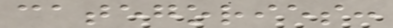categories:
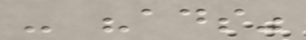- "ads"
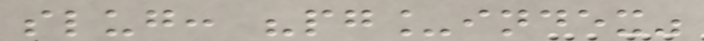slug: "pg_index"
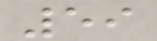59
